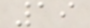19
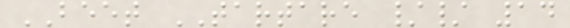BEET TARTARE // 14
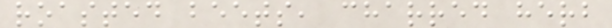roasted beets, charred herb
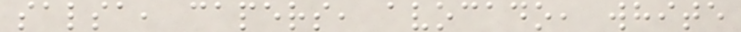salsa, capers, avocado, white
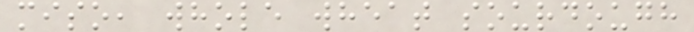miso, whole wheat sourdough
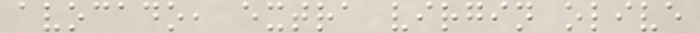avocado, extra virgin olive
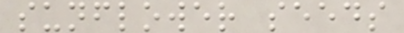sunflower seeds
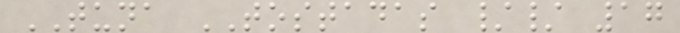TUNA TOSTADAS // 17
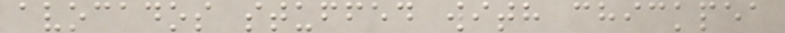avocados stuffed with chickpea
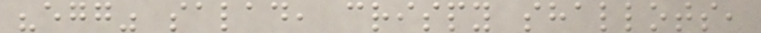"egg" salad, crispy shallots,
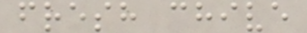fresh chive
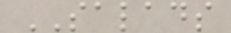SALADS
